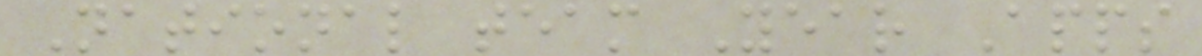National team Year Apps
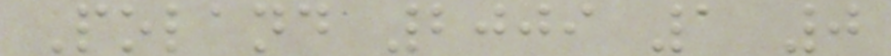Poland 2009 1 0
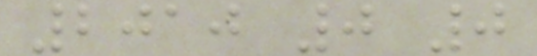2010 0 0
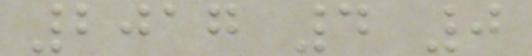2017 4 0
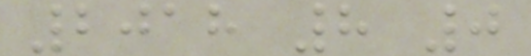2018 8 0
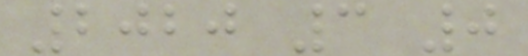2020 3 0
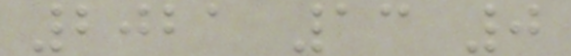2021 13 0
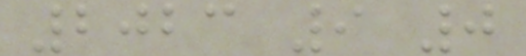2023 9 0
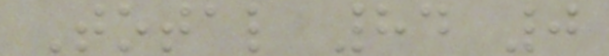Total 84 0
